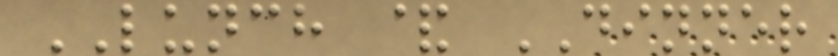LUNCH & DINNER
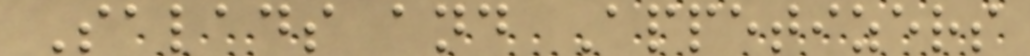Salads and Appetizers
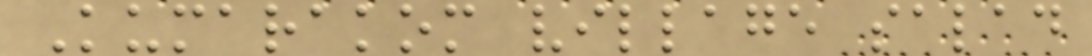Kumarakom village salad
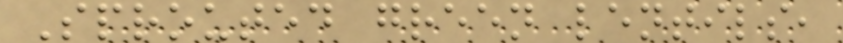Sprouted green lentils,
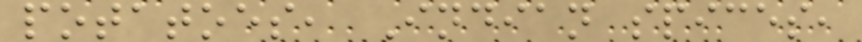potatoes, Indian spices,
